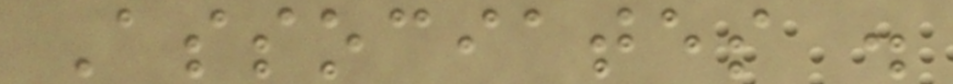Associates .
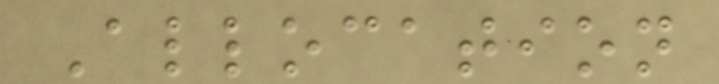Allocation
